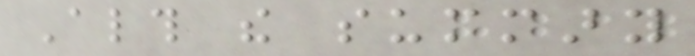Although the summary
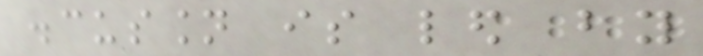discussion is led by
